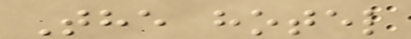The hotel
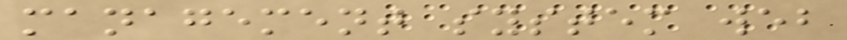management system web
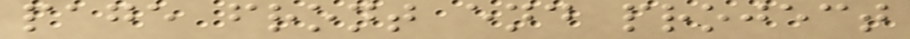page front end project
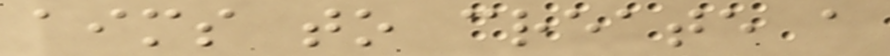aims to create a
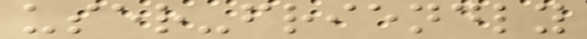user-friendly
